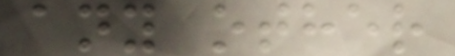any other
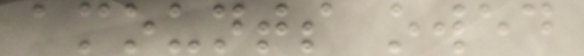amounts owed
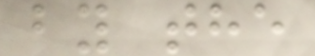by the
